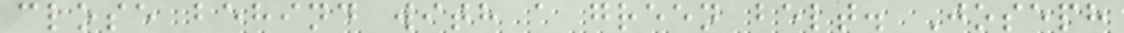close behind with a green belt. Joseph
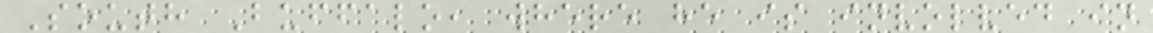South Buffalo, where he is involved in
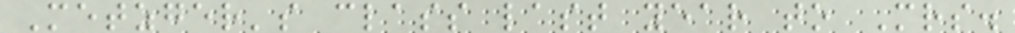Metzger's class last year to Mrs.
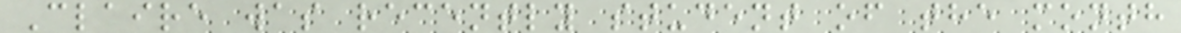Claire was recently student of the month
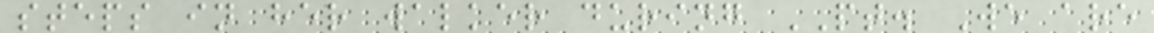steps in her walker during PT. We are
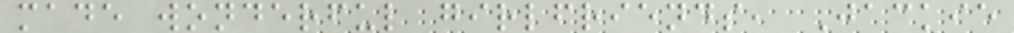made wonderful girlfriends, Jackie
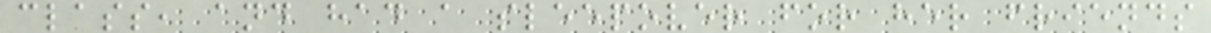class, and had a sleepover for her friends
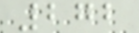272
